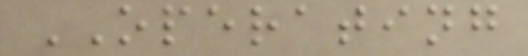OPERATING
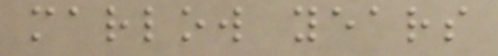marlow years
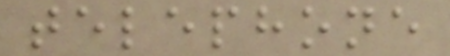telephone
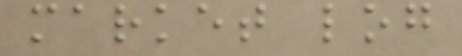market log
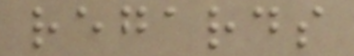regards
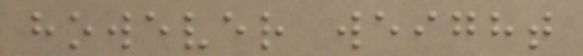however weight
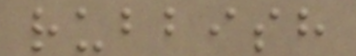rubbish
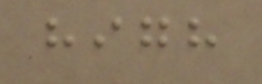high
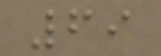69
